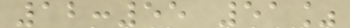12:55 51%
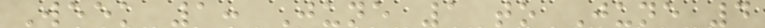Week 1: June 1 to June 4
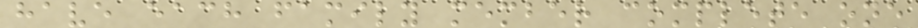have each family member complete one
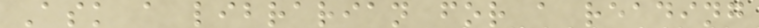Ask a librarian for a reading
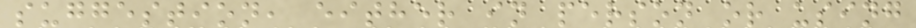suggestion, either in person or using
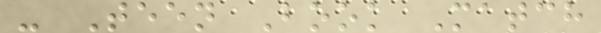- Teen Book Match
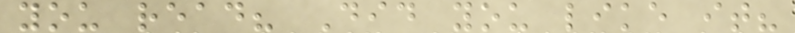you read? Did you like it?
